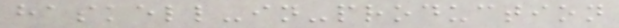haskell-in-production
